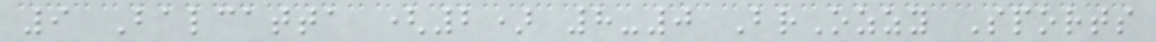9 Balcatta (2) 8-0 BrOzzy Sports
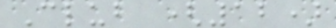Club (12)
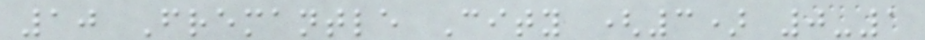10 Fremantle City (3) 0-1
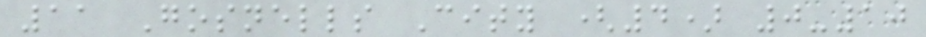11 Gosnells City (4) 0-10
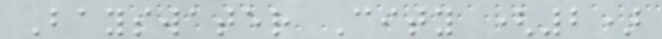Bayswater City (2)
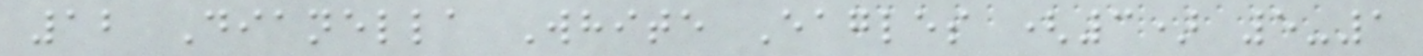12 Dianella White Eagles (3) 5-1
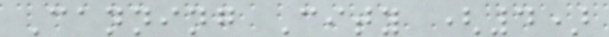Canning City (4)
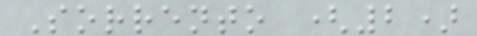Sorrento (2)
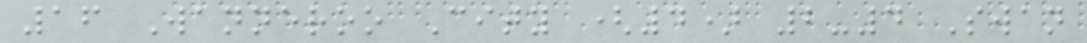16 Wanneroo City (4) 2-4 Swan
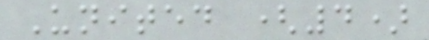United (4)
